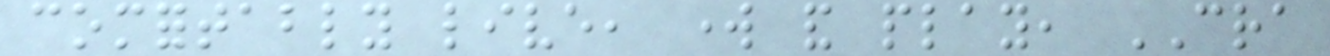comfortably live, work and play, CRA
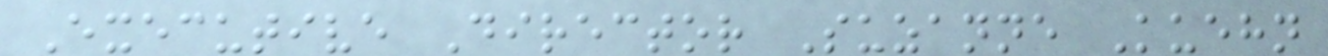Executive Director Suzanne Kuehn
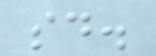said.
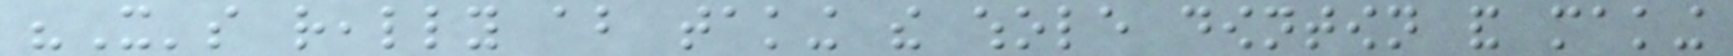"It's really about taking the whole downtown and making
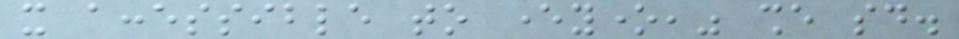it accessible to everyone," she said.
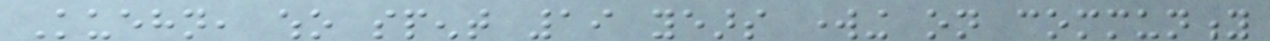Kuehn, who spent 19 years working on community
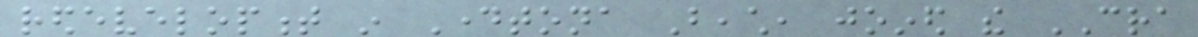redevelopment in Daytona Beach, joined the CRA
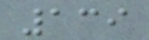139
